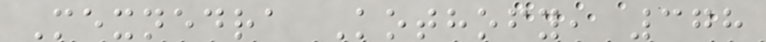Mexnedra Kothofy, 378
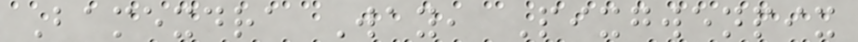Bamexdra Way, Pixgwenpix
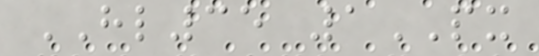HL35 1PX
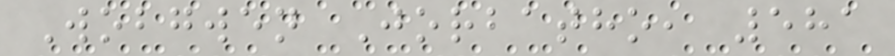Wobgwen Jorbatho, 581
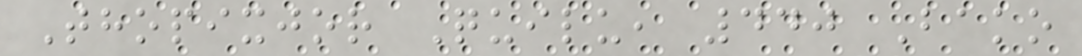Thopixjor Quilu, 440 Bako
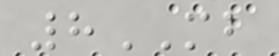8MB
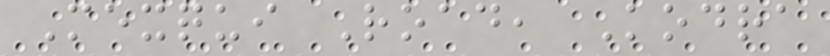Mexqui Road, Kodra
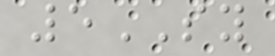5SY
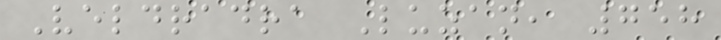Veldradra Luzan, 758
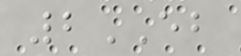2EB
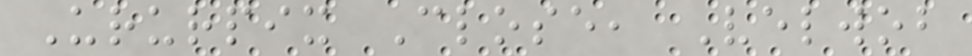Ururpix Close, Velwob
